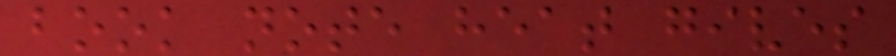book note heat gives
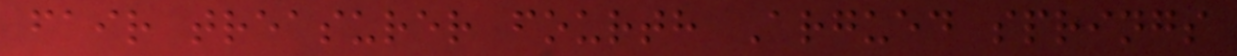fair treasurer fourth Argued springs
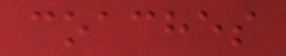coaches
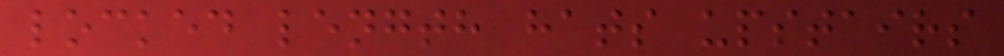locked length hats upstairs
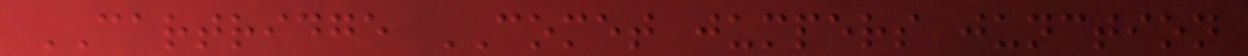CARTRIDGE COMET jumpers junction
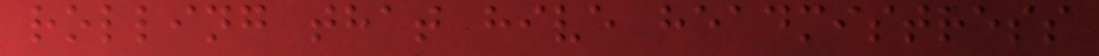rolling that hive headmistress
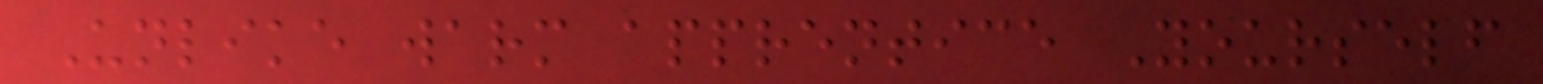Unlike warm apprentice Yourself
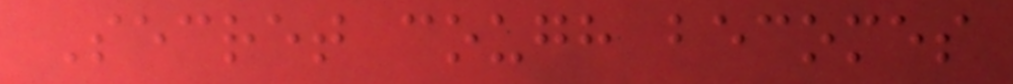Secret cough becomes
